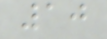10
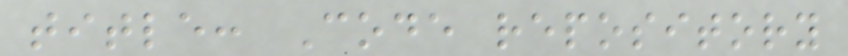title: Code repository
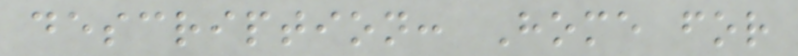description: Home for
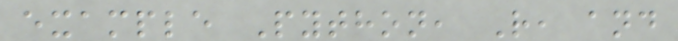example Python, R, and
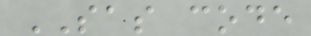SAS code
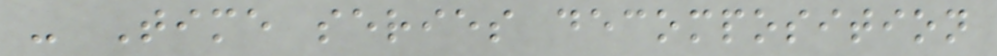- Time series decomposition
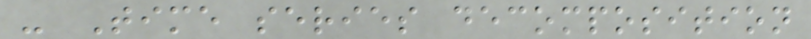- Time series decomposition
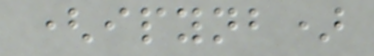(ipynb)
